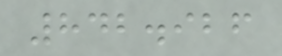842.926
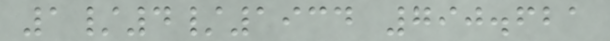1/4/1934 790.621
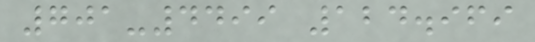701-4499 124.969
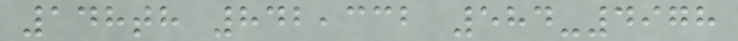148th 842,332 584-4978
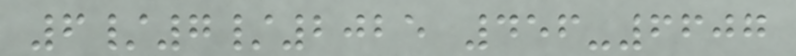6/7/2025 456-6607
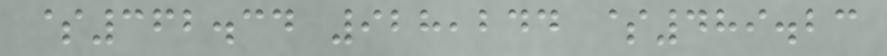$362.34 928,244 $489.23
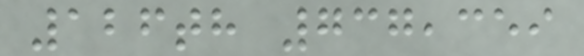126th 737,359
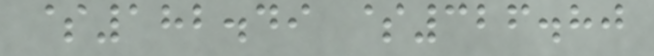$182.49 $326.80
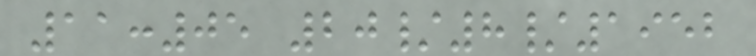11:05 20/8/1952
